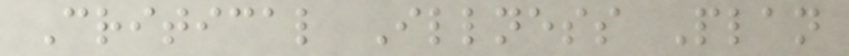Critical Illness Plan
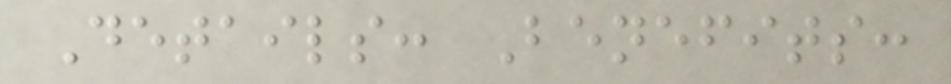Details: Benefits:
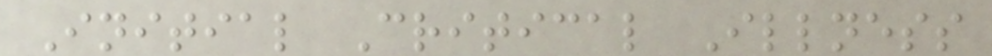Initial Critical Illness
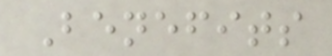Benefits
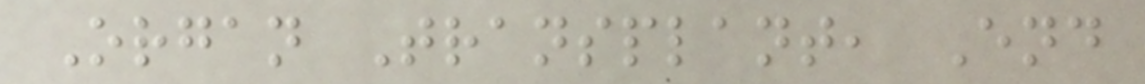Organ Transplant, End
